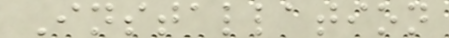Installation
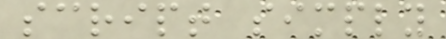script simply
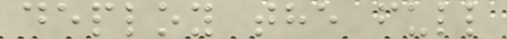deploy the full
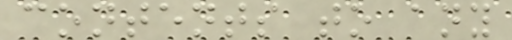contents to any
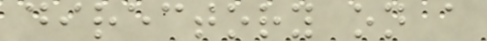directory on a
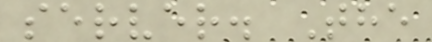server. The
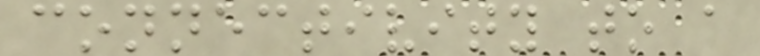connectivity to a
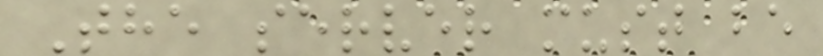The server must be
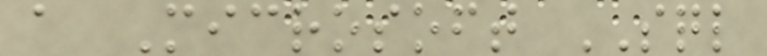a Microsoft SQL
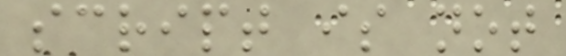script is not
